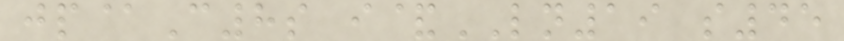jp@C8s i&LN19 s45
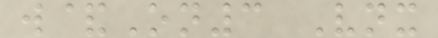w&On3 Vnx
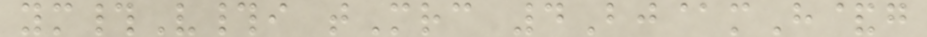ym#V#i tMrc 4Bj@mH&g
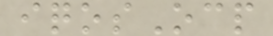iqosOcp
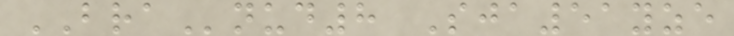BRAnud8 Sja51yze
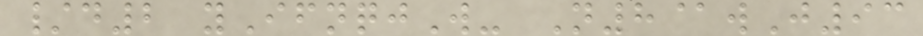/d2 yIfnqjW- N8@wJ93
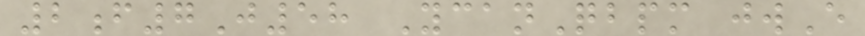2f7J58 YcanQbpm jwE
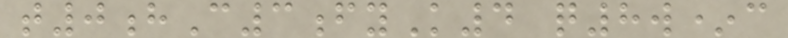t0hC3fyK4 q8w*c
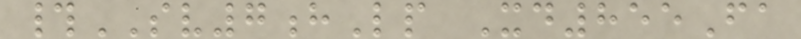#SV7hLp Xd855Fa
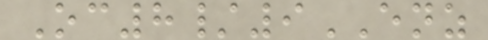Oc8/9ENZ
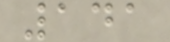141
